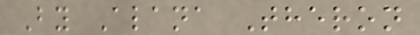By Alana Theron
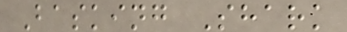Basking Shark
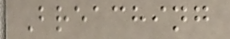Breaching
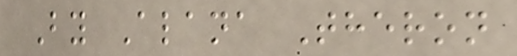By Alana Theron
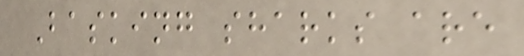Basking sharks are
